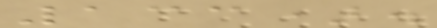133).
